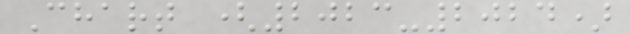Chart (2023-2024)
